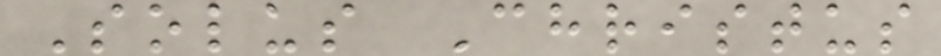Solus Christus
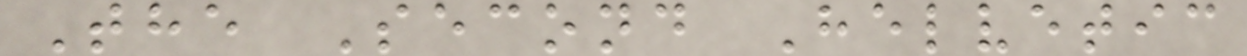The Second Helvetic
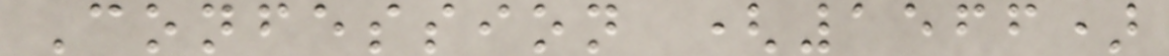Confession (1566)
